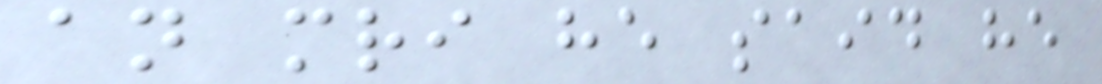an mri he said he
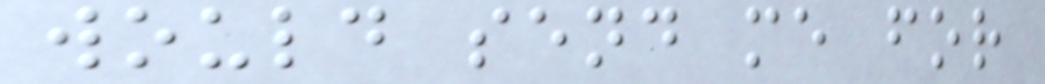would send me for
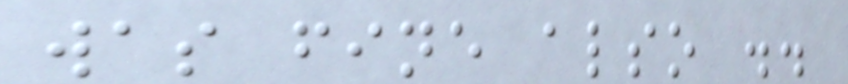was fine also ..
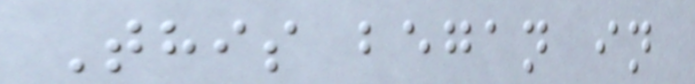This began in
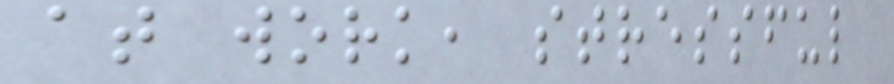at work, stressful
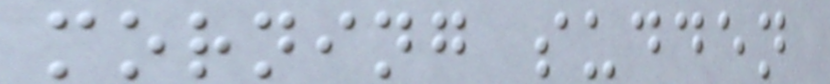morning sudden
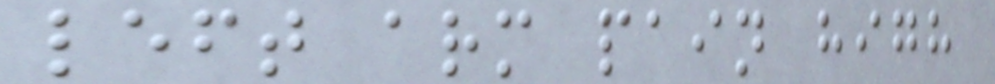left arm pain high
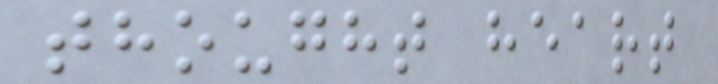thought heart
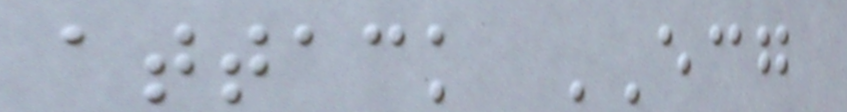attack ECG
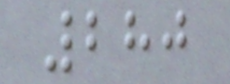280
